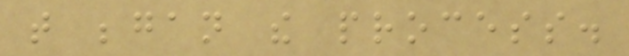that began the process.
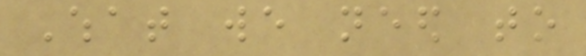What we need to
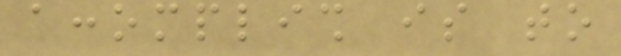accomplish is to
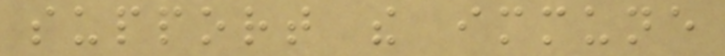support the immune
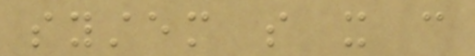system so it can
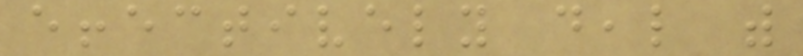effectively deal with
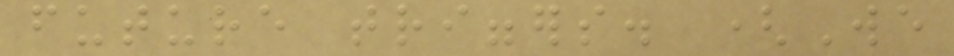future triggers. (We
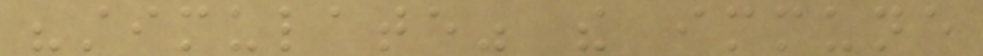"stimulate" the immune
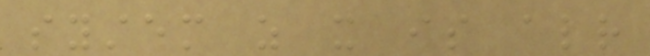system as it is already
